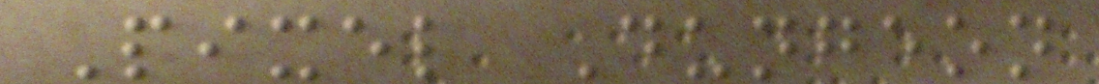Pixel Dungeon
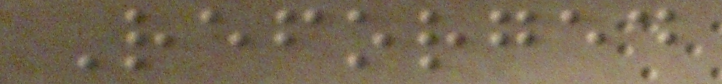Reforged
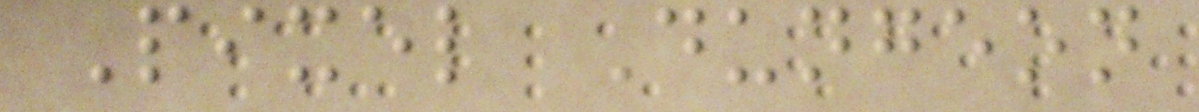Pixel Dungeon
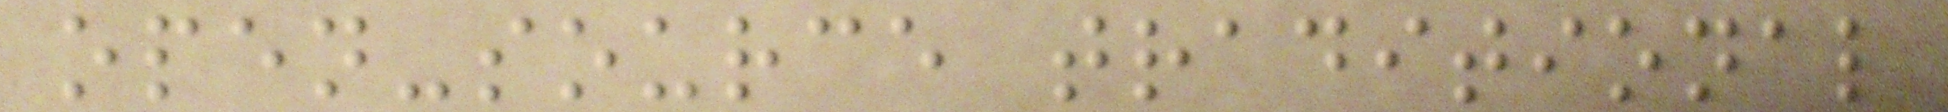open-source traditional
